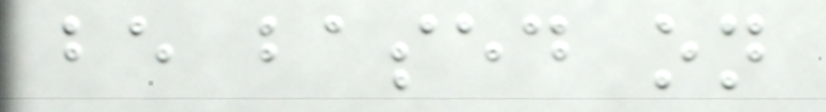be based on
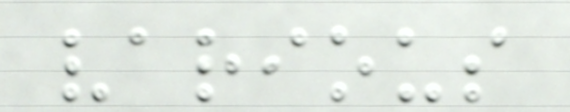various
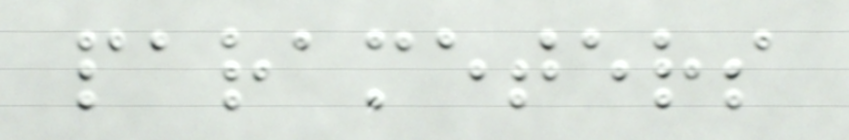parameters
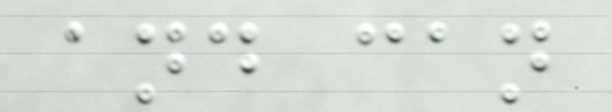and can
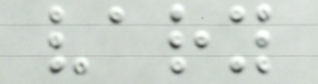vary
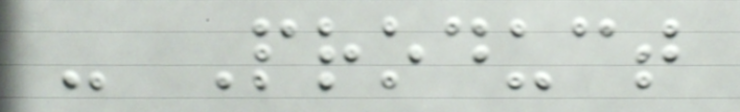- Product
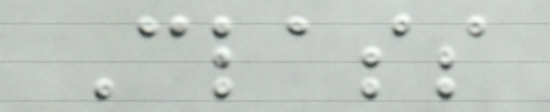Class
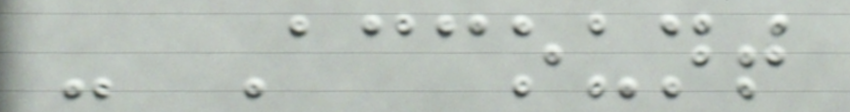- Account
